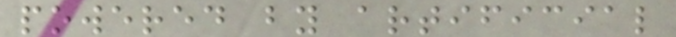powered by artificial
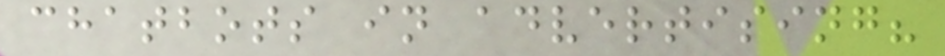chatbots in advertising?
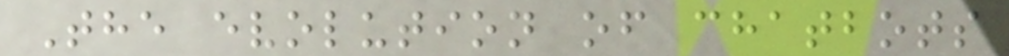The evolution of chatbots
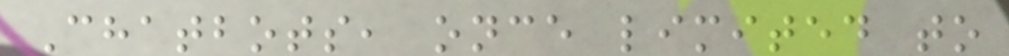Chatbots, once limited to
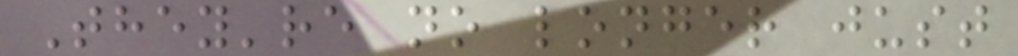They're no longer just
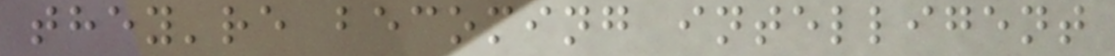they're becoming intelligent
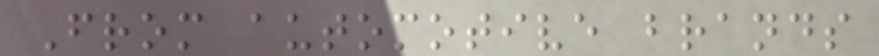From automotive brands
